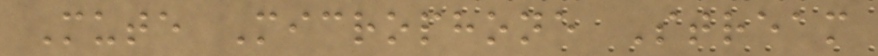Mute Microphone Stream
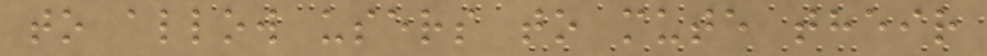to allow users to mute their
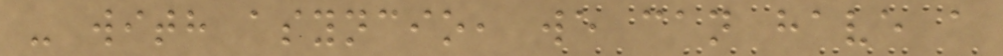- with asyncio, we can have a
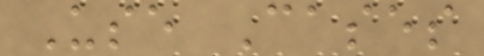Use Cases
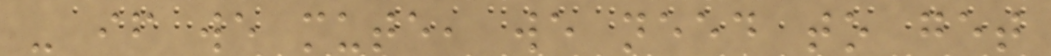- if we mute, we need to get
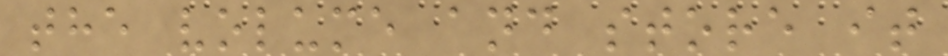the volume and store it
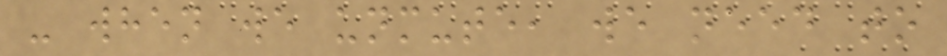- when we unmute, we need to
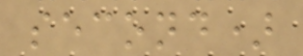second)
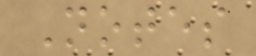Notes
